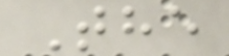The
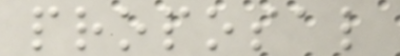proposal
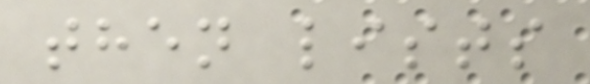then lists
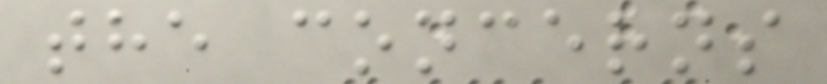the concerns
